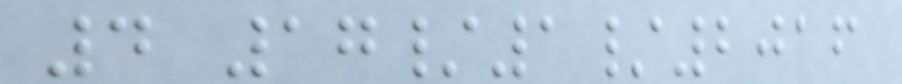4 17/1/2016
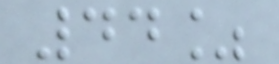44%
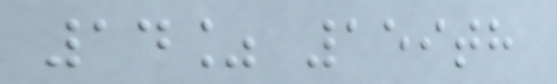14% 159th
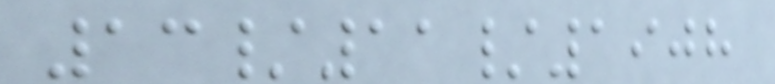13/11/1908
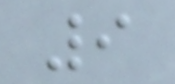9
